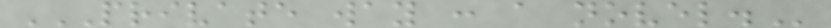PRIVATE WAY : A NOVEL.
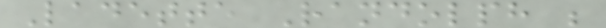Ladette Randolph ;
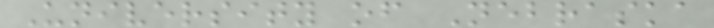University of Nebraska
